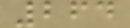264
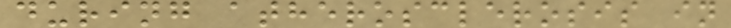during atherosclerosis in
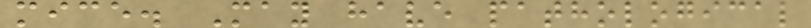mice. May have pathological
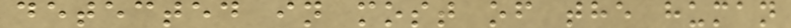detected in most of the human
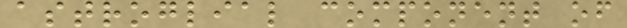astroglial component of
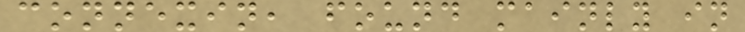connexin, found mainly in
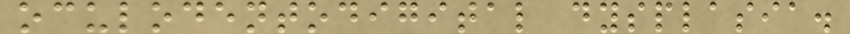oculodentodigital dysplasia.
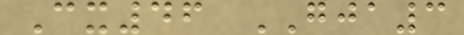Cx46 GJA3
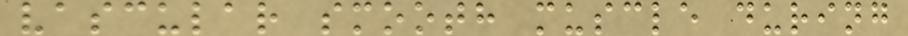vascular smooth muscle during
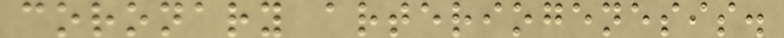coronary arteriogenesis.
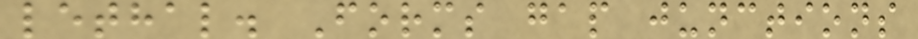lethal. Forms gap junctions
